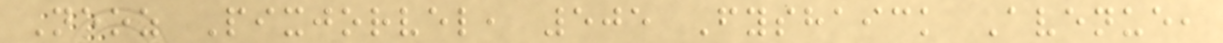Neoz Pixjorvel, 505 Fyshaick Avenue,
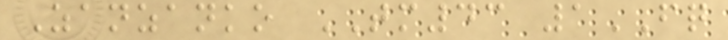Zanzanko TM43 1FQ
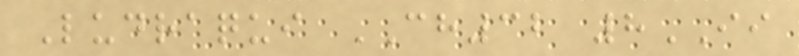Ludraqui CH32 8II
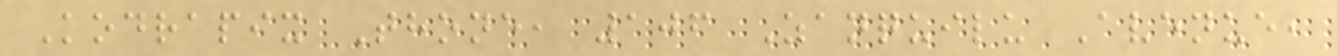Kodrapix Thone, 106 Zanquilu Avenue,
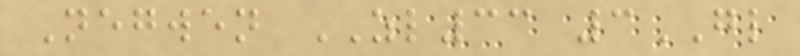Negwen ZL33 3GL
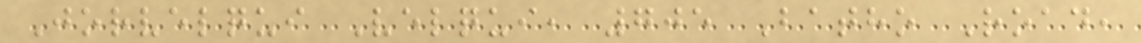Jorvelqui Velqui, 705 Batho Road,
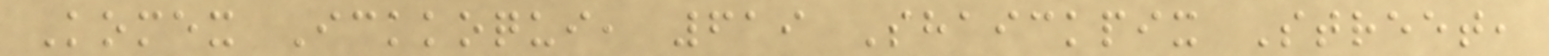Komex Ickkoqui, 619 Shaickpix Street,
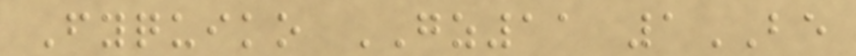Fyquiko GZ11 1BE
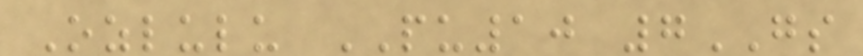Ozlulu PU10 7GS
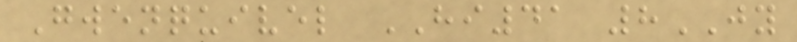Gwenquivel HI41 8JY
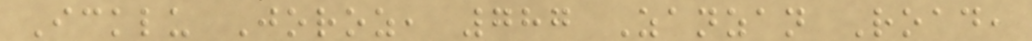Icklu Joroz, 787 Zanzan Road,
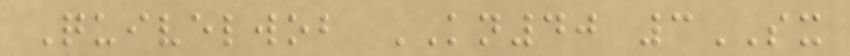Quivelwob KN40 3SX
